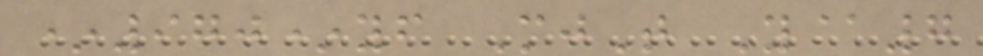*970*yf MjT Y@7
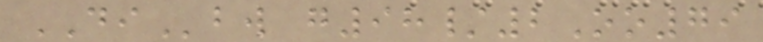DIbw g98/2Oo79
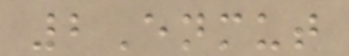2Enmut
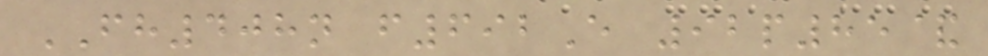FH408n f692E 92p85&
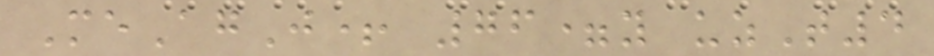MeAgJ+ 76=y uzT4
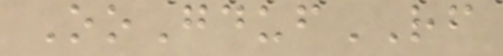OoGdufRF
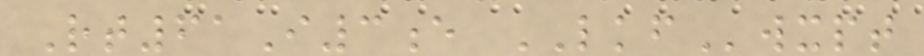Rt61I3e LKFwxpt
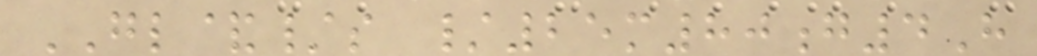GL&/s /25m80g4H
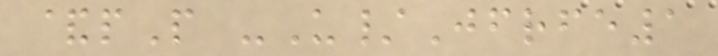&pP -U/Jfrfe1
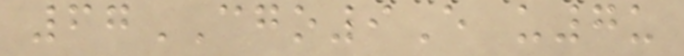67CGO9E u7u
